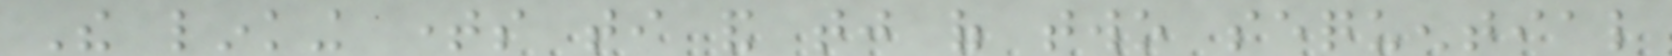The linking times ti and tj of two sequential
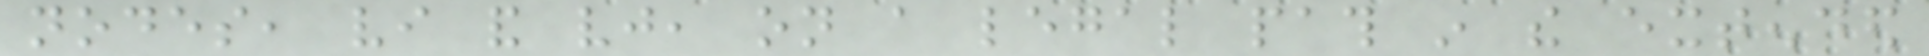nodes, vi and vj, on a legal path in the extended
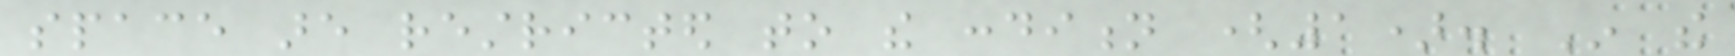space are restricted to the condition (1). In the
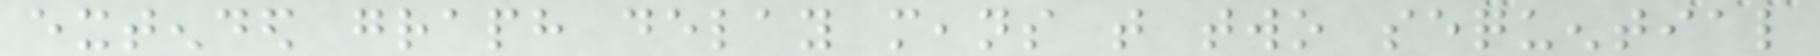extended graph delay means that two sequential
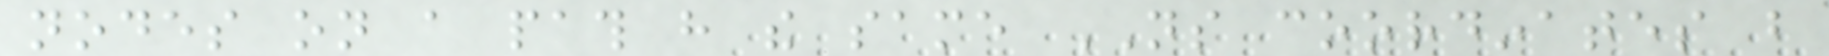nodes on a path have the same NS coordinates but
